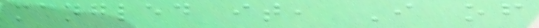mangled it, I of
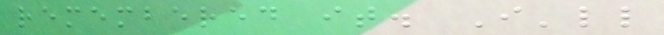remembered it. I'll
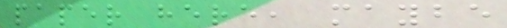paper here, maybe
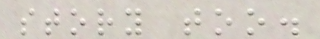story too.
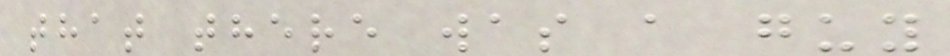that there was a guy
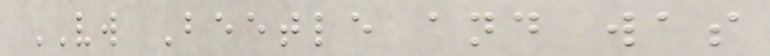VW Beetle and was
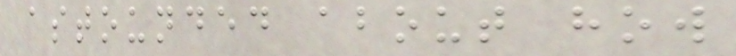astounded about how
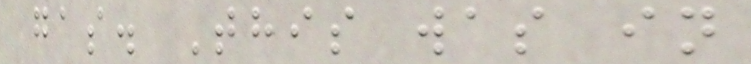gas. This was in
